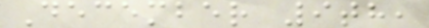December 9th,
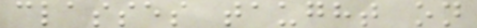classes taught on
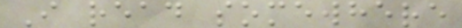I read somewhere
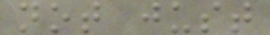not just
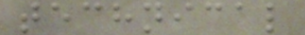technical
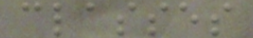classes
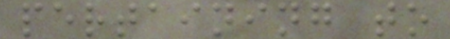pertaining to
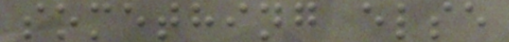something else
